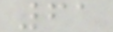61
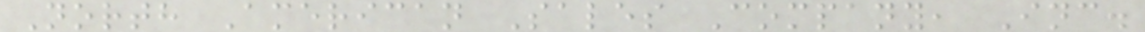North American Sales Company, Inc.
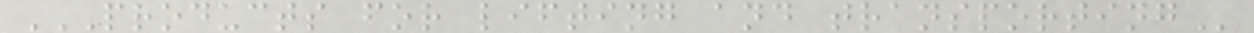PRODUCTS FOR LIFTING AND TRANSPORTING
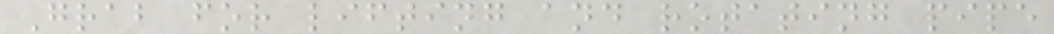Grab for lifting and rotating pipe
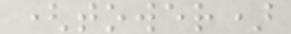(tower)
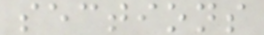sections
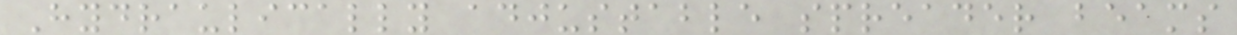Hydraulically adjustable spreader beams
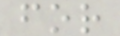for
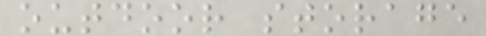outdoor storage
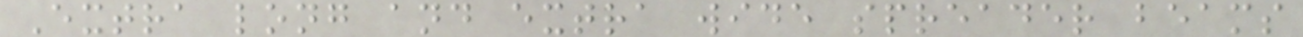Extra long and extra wide spreader beams
